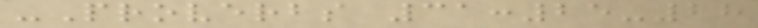-Proverbs 31:25-28
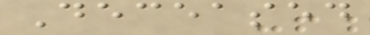Deceased
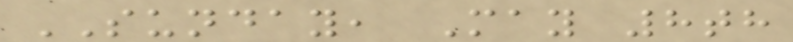SUNDAY, May 8th
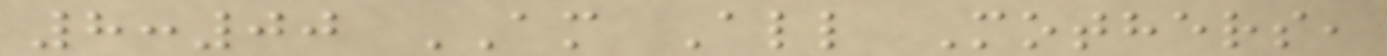8:00 AM All Mothers,
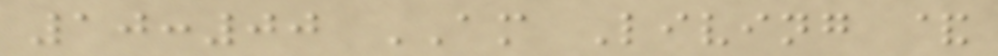10:00 AM Living &
